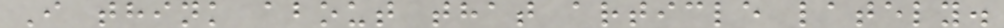I think about that article lately.
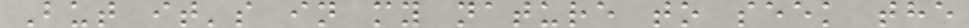But it's in my nature to seek the
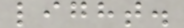light.
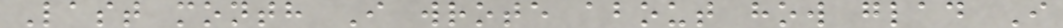Last month I wrote about how glad I
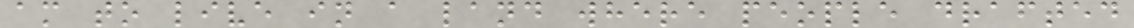am to live in a land where people drafted
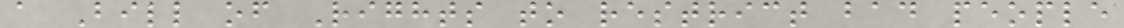a Bill of Rights to restrict bad people
